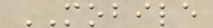MOBILE
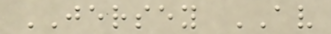JERSEY AV
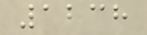1238
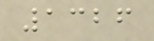1326
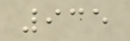935
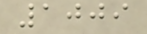1009
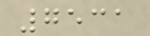7531
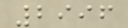2996
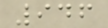946
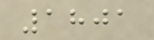1801
